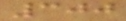300
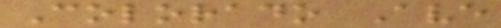Colorado Ave
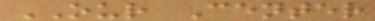OUR Center
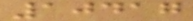10417
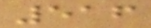516
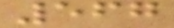567
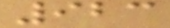923
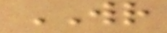WR
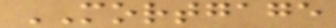MORTGAGE
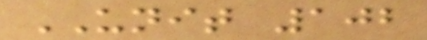UNIT 102
